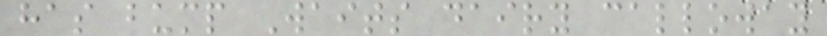has bump Waits dairy calloway
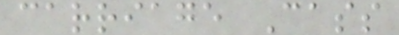carriage Cass
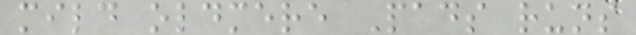mild oldmere Pads runs
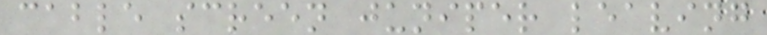cable screen juniper leaving
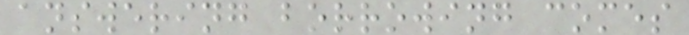answering borrowing comes
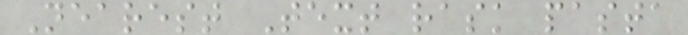Nearest Text rask pasta
